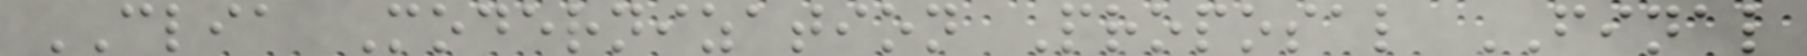CLIA Modernization Proposal FINAL
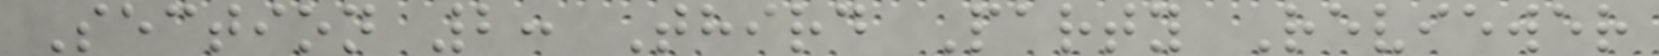Section 2: Third Party Reviewer
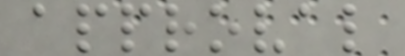approval
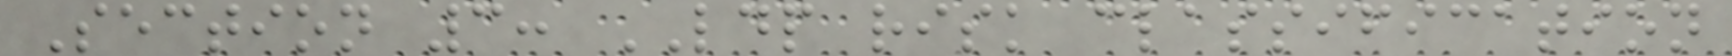Section 3: LDP risk classification
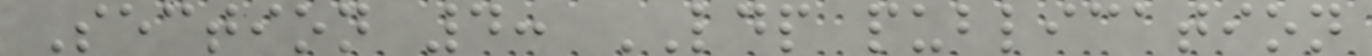Section 4: LDP publication
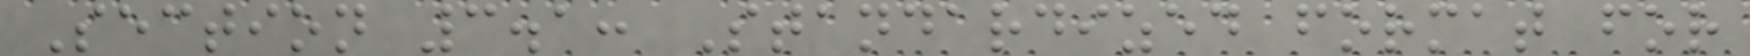Section 3.1: Standardized format for
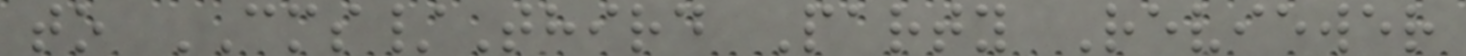to CMS/Third Party Reviewer
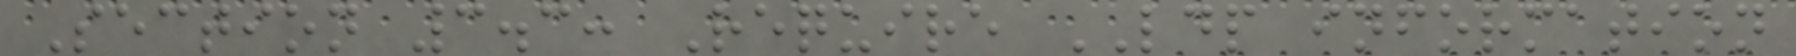Section 3.3: Require LDP information
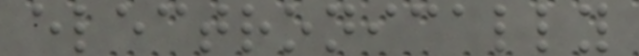electronically
